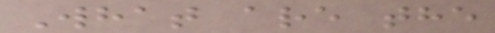What are the
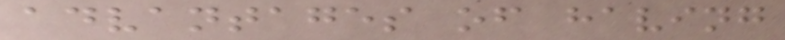advantages of having
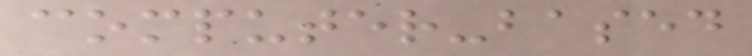computer-based
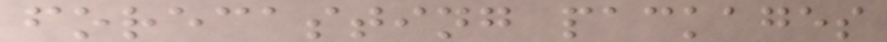forecasting packages
